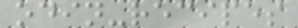odin-recipes
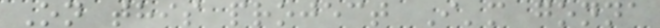On this project I'm gonna
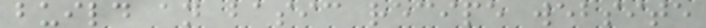build an basic recipe website
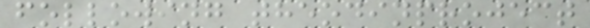following theodinproject
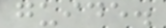guide.
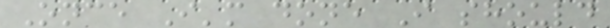Once I'm done I should
